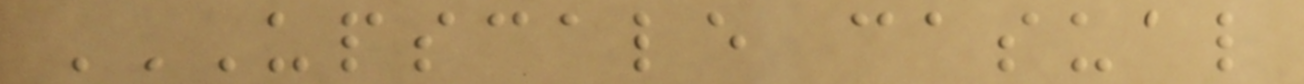UPSCALE CASUAL
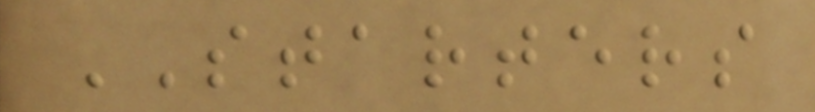STARTERS
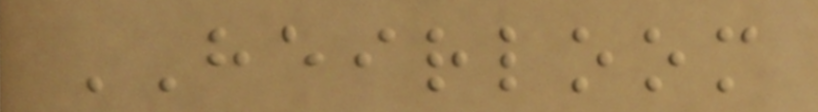HEIRLOOM
